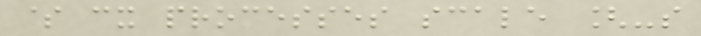$ cx processes scale [-s
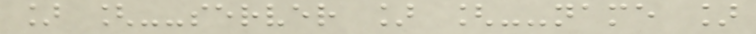] [--server ] [--name ]
